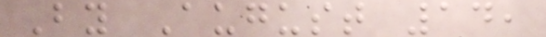By August 14,
